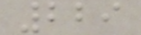229
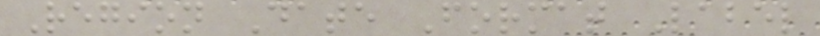Region Date Format Label
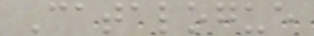Catalogue
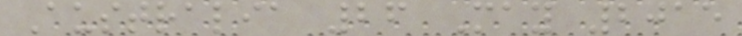Australia 26 May 2015
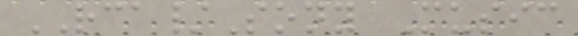RCA/Sony Music
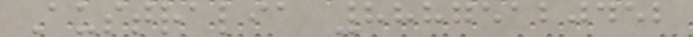Australia 88875120452
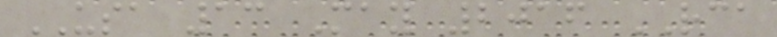USA 13 May 2016 RCA
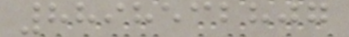8898532807
